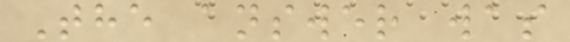The answer was
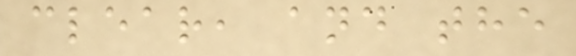clear, and the
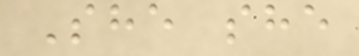She she
